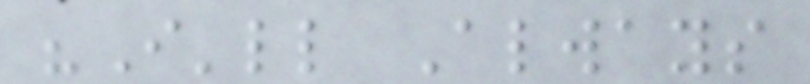"I'll Always
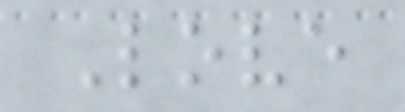Love
